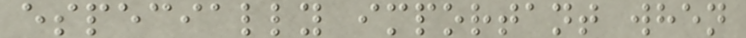especially important when
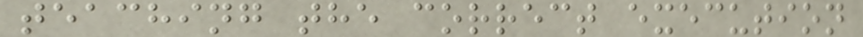teaching the correct execution
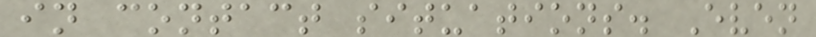in contact situations. Even
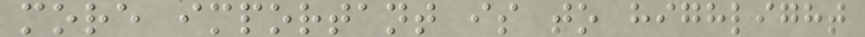more important is to highlight
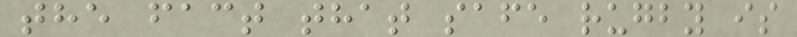the fact that safe rugby is
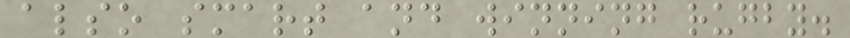also smart and winning rugby.
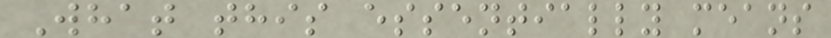What this essentially means
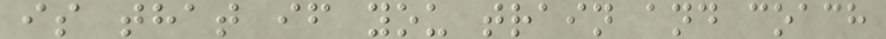is that if you train and coach
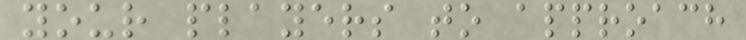your players to approach
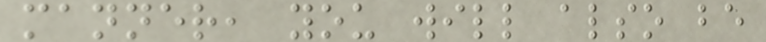manner, you will also be
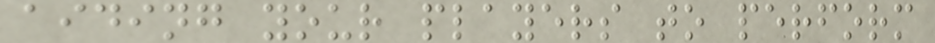aiding your players to perform
